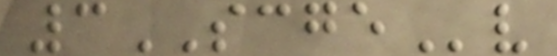3SCGEv
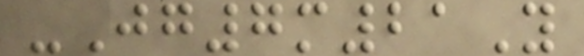-Jg7m21Y
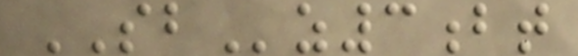SBz3bt
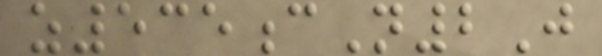z535cN2J
